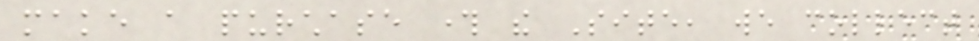make a purchase through the Site, we collect
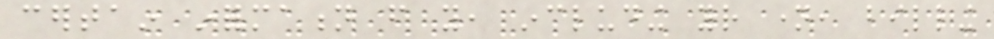certain information from you, including your name, billing
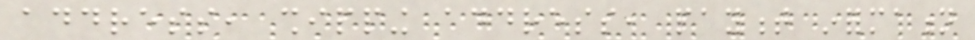address, shipping address, payment information
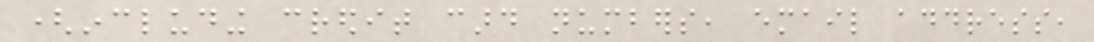(including credit card numbers, email address,
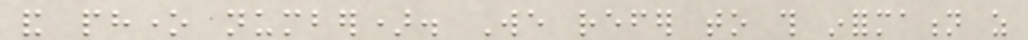and phone number). We refer to this information as
